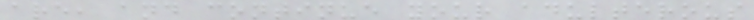are, and continue your adulterous
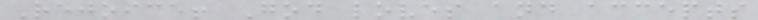Rejoice! God loves and accepts
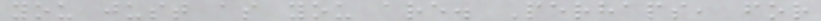you just as you are. Perhaps, for
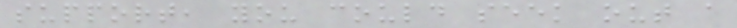support, you could seek out a
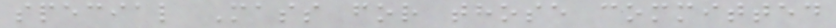special Mass for those committed
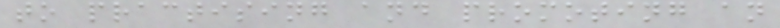to practising and promoting an
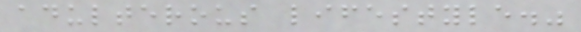adulterous lifestyle."
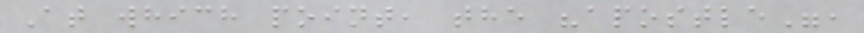At which point, the "apostle",
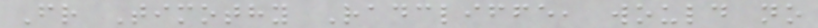Fr Timothy Radcliffe, would no
